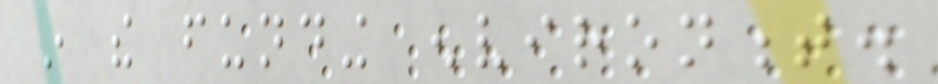in the funding environment.
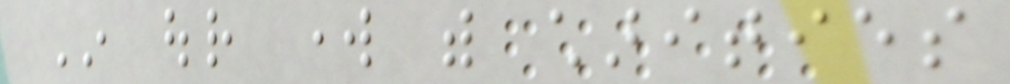In our work with charities
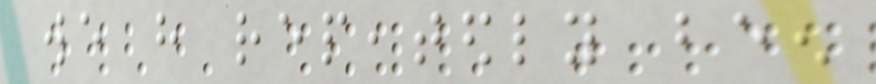we have repeatedly been
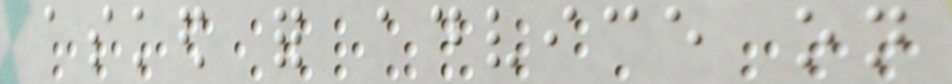asked for advice on
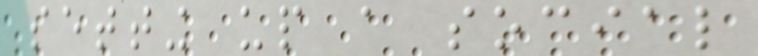setting up a social
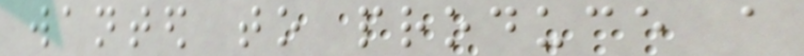wanted to produce a
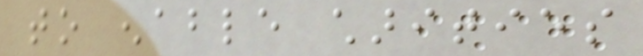to enable charities
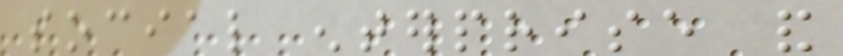social enterprise and
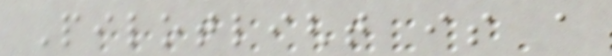Pilotlight is a
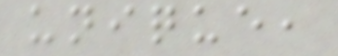unique,
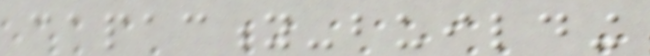capacity-building
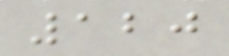120
